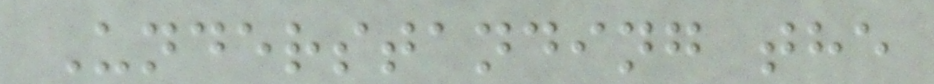Understanding the
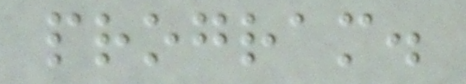program.
